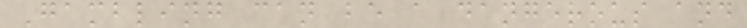Gambling can be a dangerous and
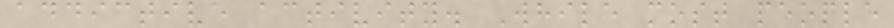addictive activity. While most people
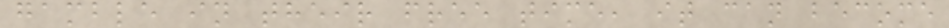gamble in their free time, it can become
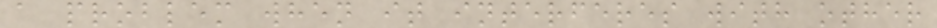a problem when it interferes with other
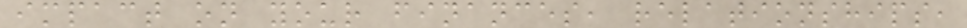impact on your finances, relationships,
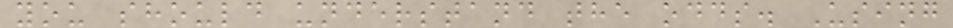you should understand the odds. Using
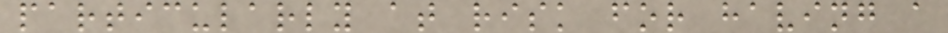particularly at risk for having a
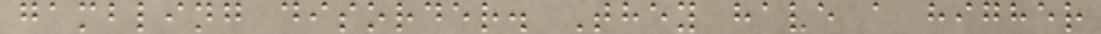gambling disorder. They have a higher
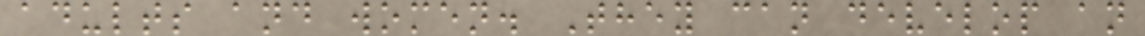adults and women. They can develop an
